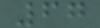67
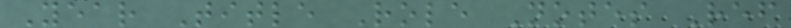Year Title Role Notes Ref
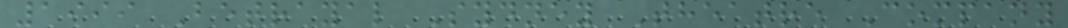1999 Betrayal Sydney Theatre Company
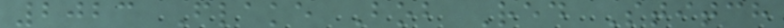2023 Flake Bob Red Stitch
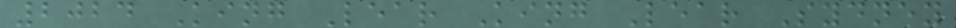2024 King Lear King Lear Sydney
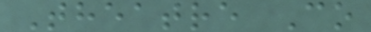Theatre Co
